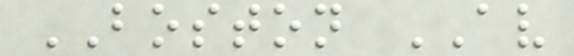BOSTON AV
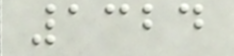1324
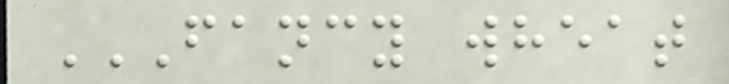FANCY WHEAT
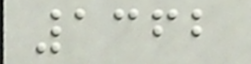1362
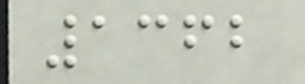1362
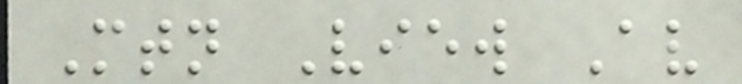Mtn View Av
